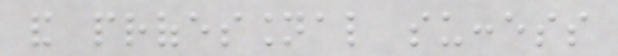and professional success
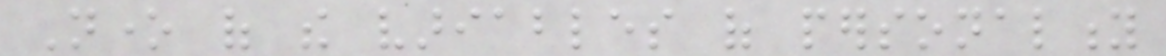None of the variables of personality
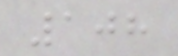108
